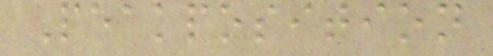Peakposition
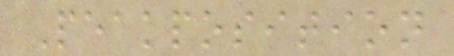Peakposition
